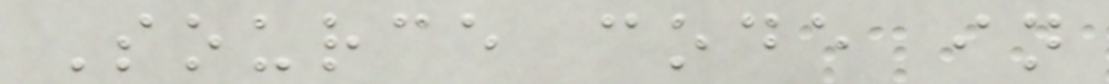Source code in
